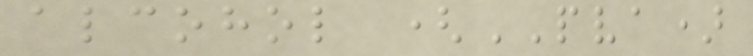alcohol (PVA)
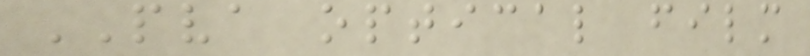PVA optical film
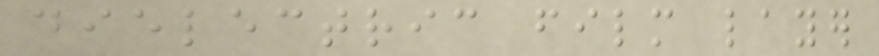dielectric film layer
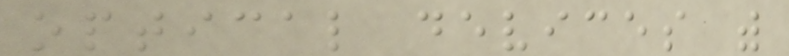optical devices with
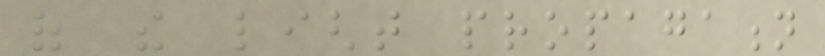of the light propagation
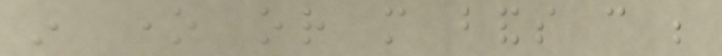in one or more bands can be
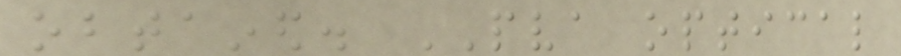obtained. PVA optical
